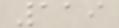119
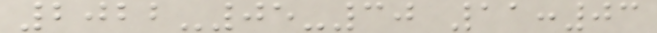2022-05-30 11:03
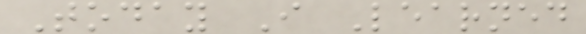Today I Learned
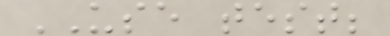USE test;
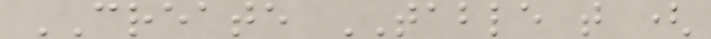CREATE TABLE t (
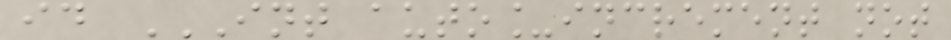id INT AUTO_INCREMENT NOT
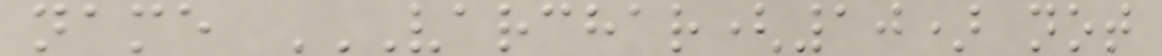name VARCHAR(10) NOT
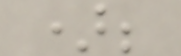);
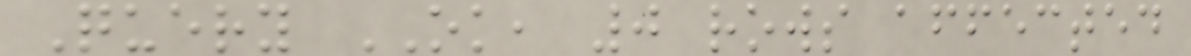Query OK, 0 rows affected
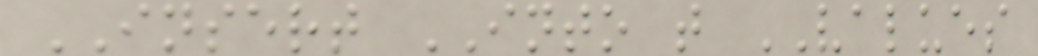INSERT INTO t VALUES
